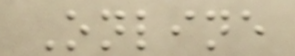Online
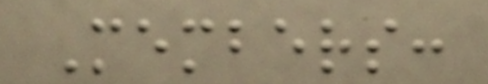Members:
